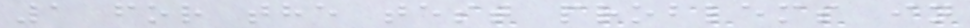1 for the test problems in
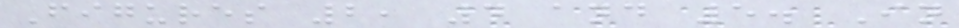Figures 2, 4 and 5. In
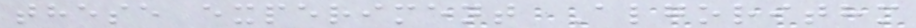these experiment Algorithm
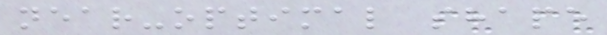near-optimal shape
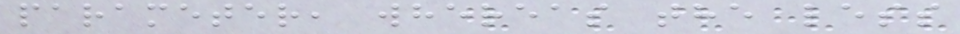parameter, whereas the less
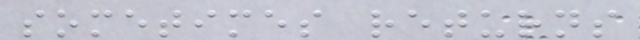sometimes returns
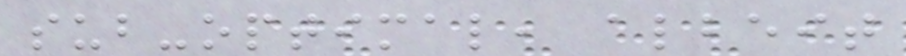sub-optimal, albeit
